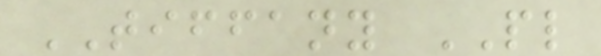TIFFANY PL
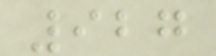927
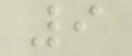9
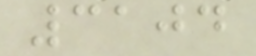3104
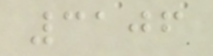3106
